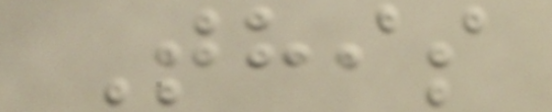This
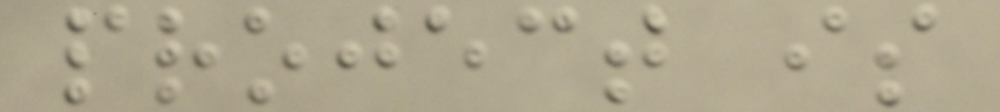project is
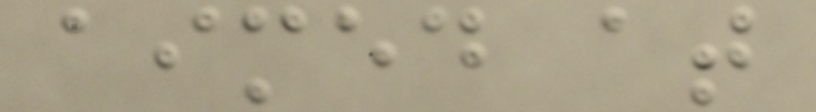aimed at
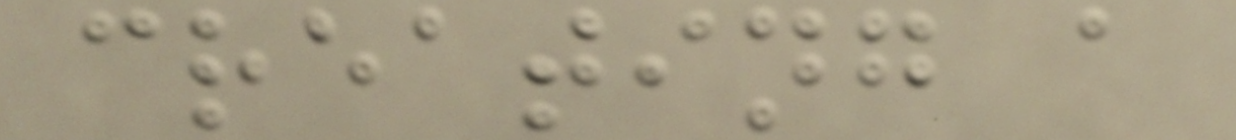creating a
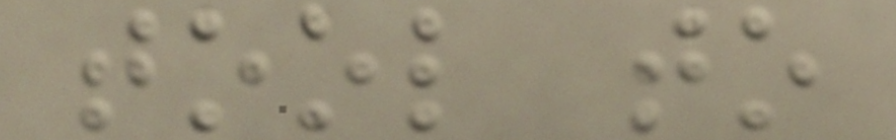tool to
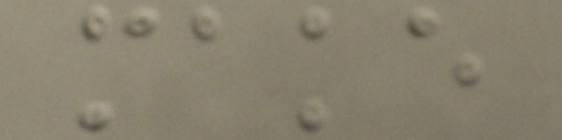make
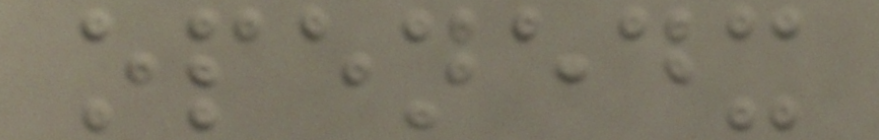openedx
